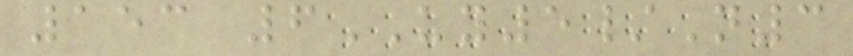153 6UY5/N3
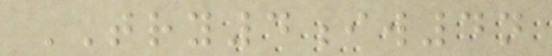TRY4iw4n
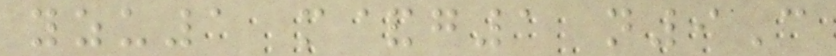yzu1 m&g1 n9C
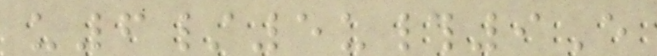u6/5u#9E
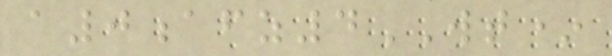a0afz4WT*
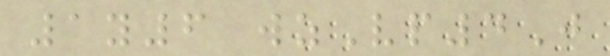1y6 wzVp4J
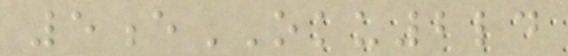5eOKU2ld
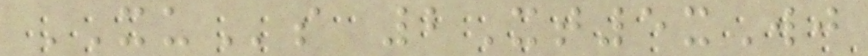XUs 2Xt5xWj
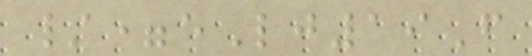/=eLj19F
